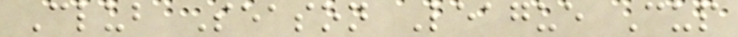Club Season League Cup
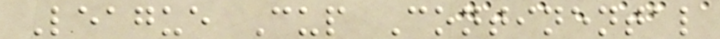League Cup Continental
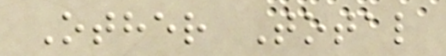Other Total
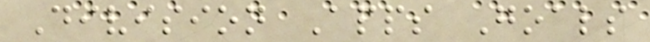Division Apps Goals
